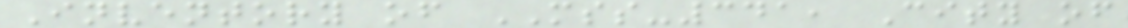Inventory of MSS-341, City of
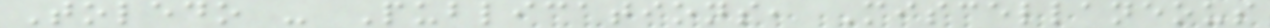Toledo - Publications, Miscellaneous
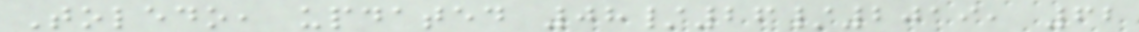Toledo, updated 08/26/2019, 62
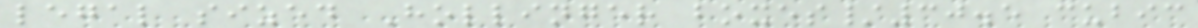legal sized Hollinger boxes/30.5 cubic
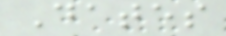Dates
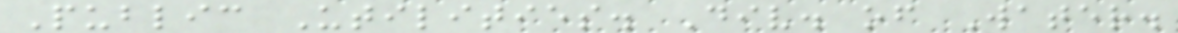Public Utilities. Div. of Water.
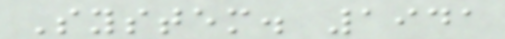System. 1941
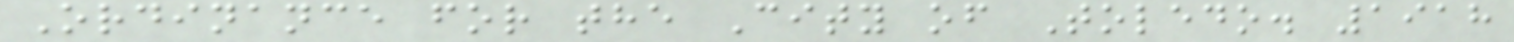Ordinance for the City of Toledo. 1918
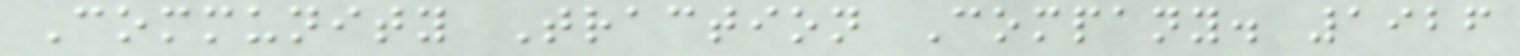Community Traction Company. 1926
